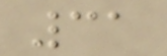31
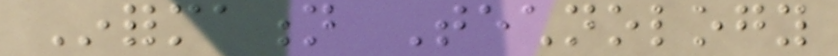Information Technology
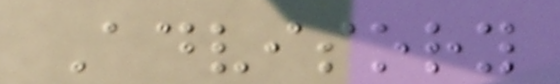Advisory
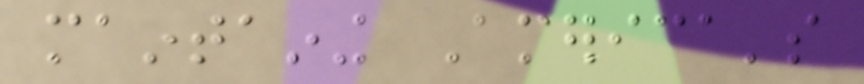maintaining America's
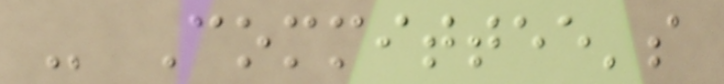- Committee's
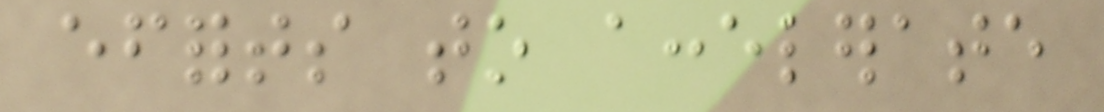efforts to accelerate
